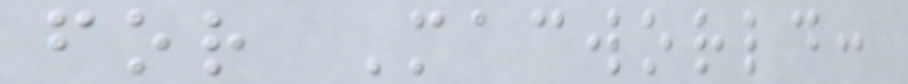for Macworld:
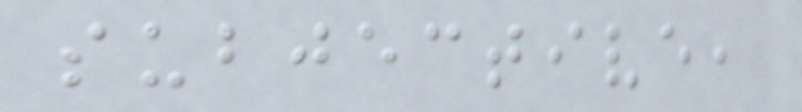subjective,
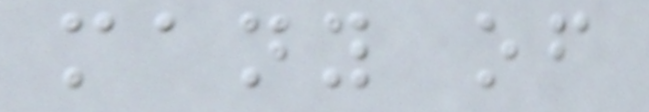many of
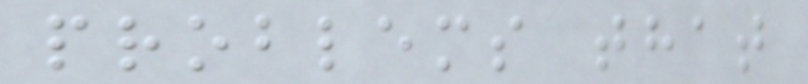problems that
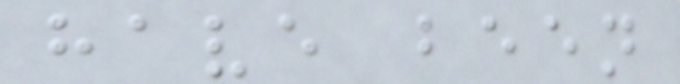have been
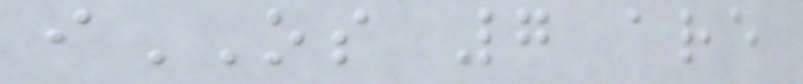iOS 7 are
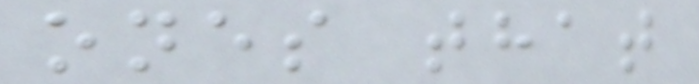ones that
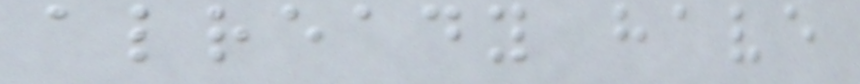already have
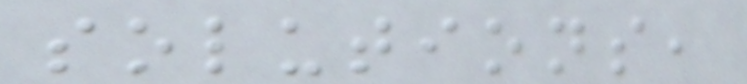solutions,
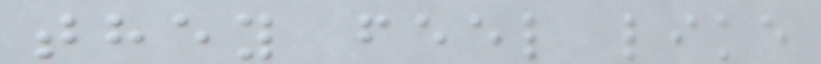they feel like
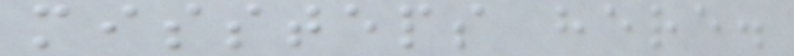missteps here.
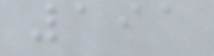191
